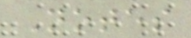Notes
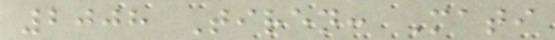2008 Tiren: Mati
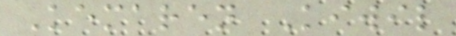Kemaren Kiwil
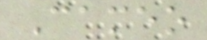Cameo
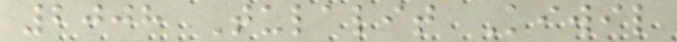2008 Tulalit Kiwil
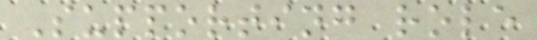Supporting role
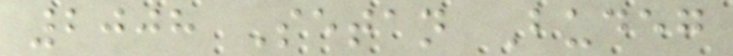2008 Setan Budeg
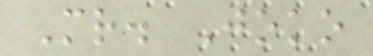Mr. Joko
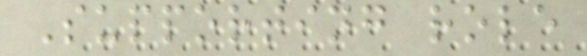Supporting role
